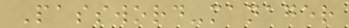Password-manager
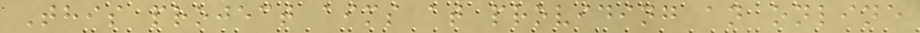This project aims at providing an online
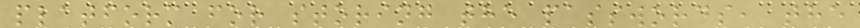platform for storing the passwords, the
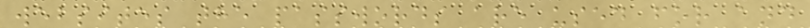websites the passwords are used for and
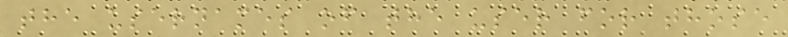the usernames of the user for those
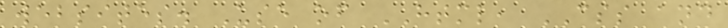websites. Use of HTML, CSS and
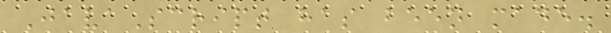JavaScript has been made.
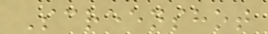Screenshot
